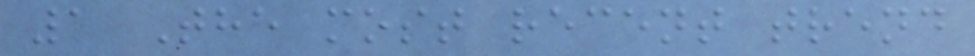1 The most recent trend
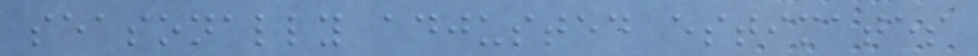seasonally adjusted estimates
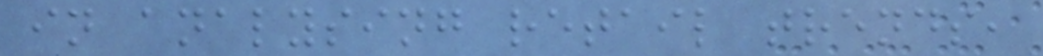in analysing retail trends,
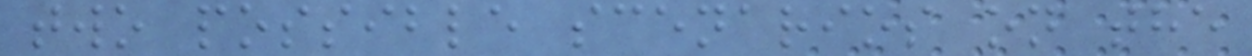two possible scenarios on the
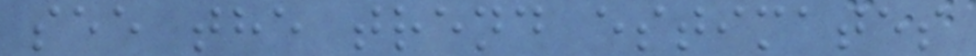see the trend estimates
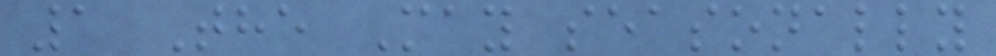1 The May seasonally
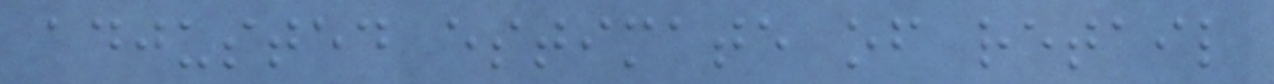adjusted estimate of retail
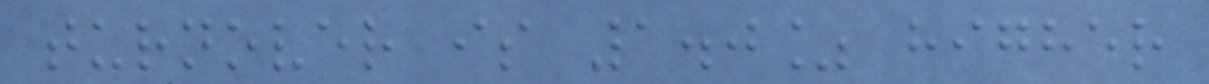turnover is 1.0% higher
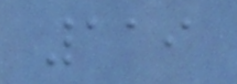119
